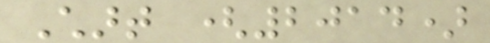Chart (2014)
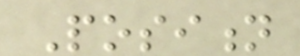Position
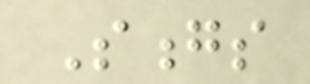Songs
